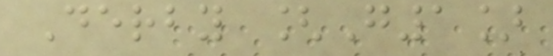Derby [G1]
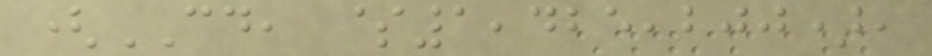(CD, $1,425,200),
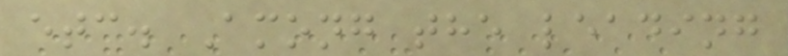etc. Among the leading
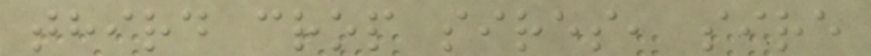third crop sires, sire
